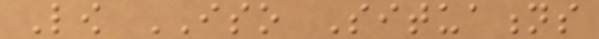Low ISO Situations
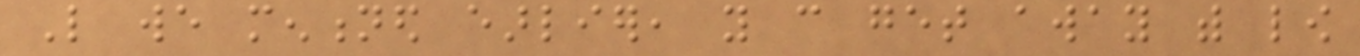Like we mentioned earlier, you can get away with low
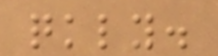quickly.
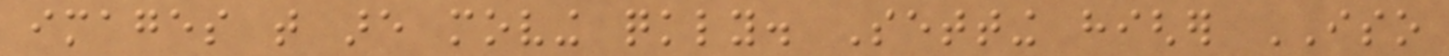images that are moving quickly. Setting higher ISO
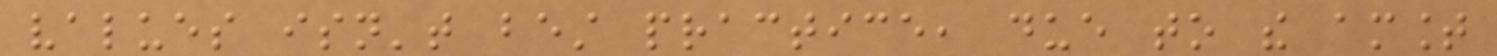values isn't best practice, due to the amount
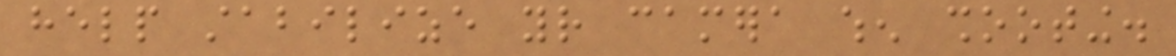help stabilize your camera when shooting.
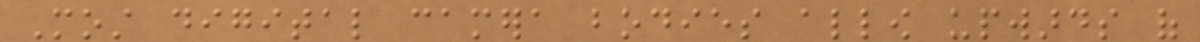Most digital camera bodies allow upwards of
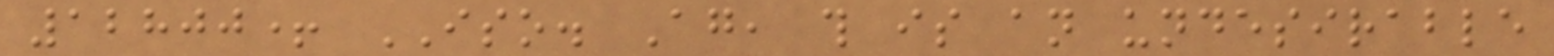12800+ ISO. Again, this is an undesirable
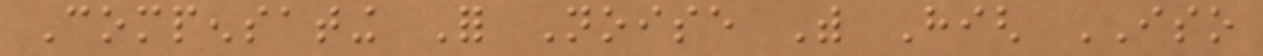Compensating For Noise With High ISO
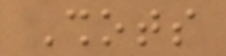Shots
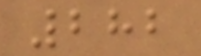282
